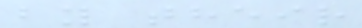by their
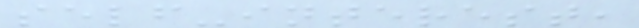self-interest,
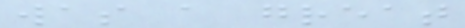was a great
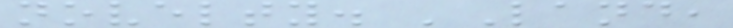novelty. 'Land,
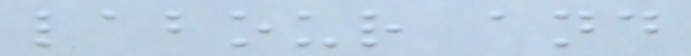labour and
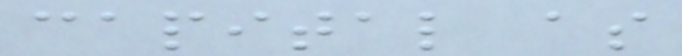capital as
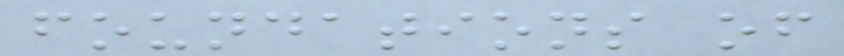foundations of
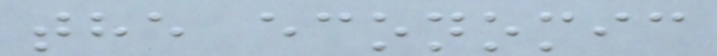the economic
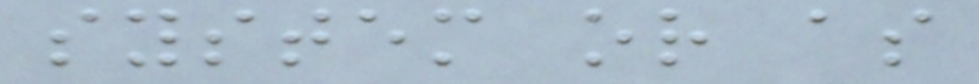system or as
